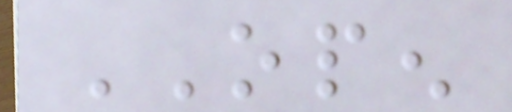OPEN
